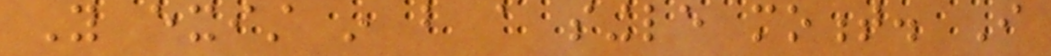You exist in but a single moment. I
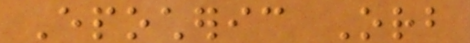Epocheric Orb
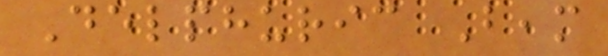Delphuric Beam
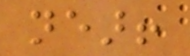near!
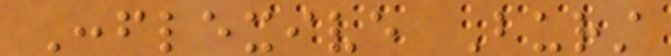Conflexive Burst
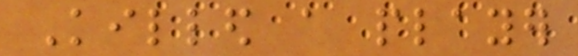Killed a player
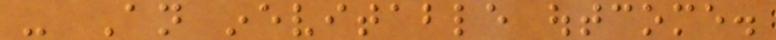- An inevitable outcome.
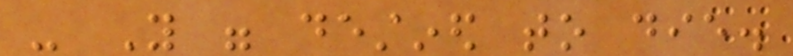- You were destined to die.
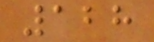128
